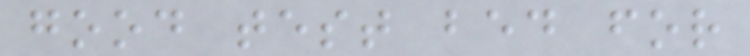good test bed for
